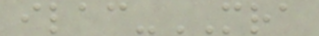ilac-MRA
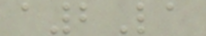a2La
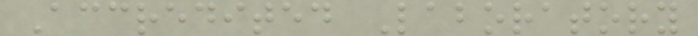Accredited Laboratory
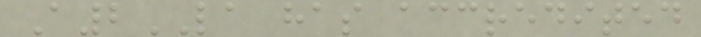A2LA has accredited
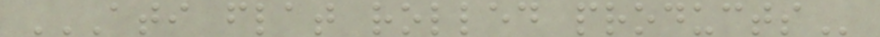ATI FLAT ROLLED PRODUCTS
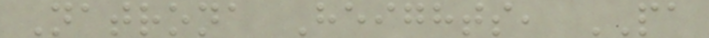Natrona Heights, PA
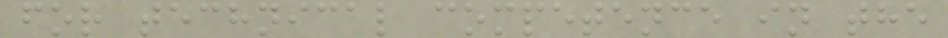for technical competence in the
